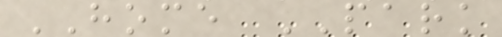HOME PARK
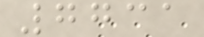7731
